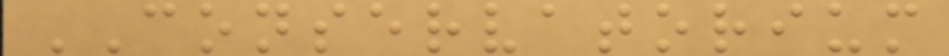CONSERVATORIUM
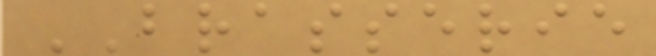BRASSERIE
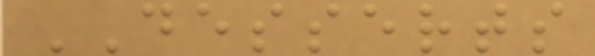DESSERTS
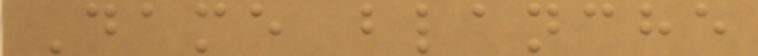Dame blanche
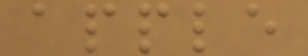apple
